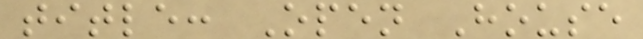title: Open House
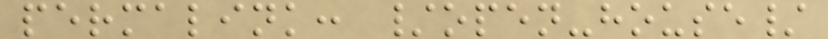permalink: /open-house/
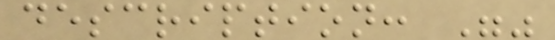description: ""
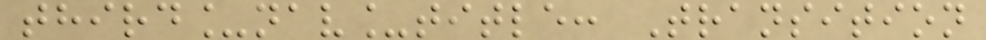third_nav_title: Transition
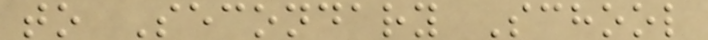to Secondary School
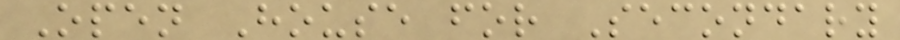Open House for Secondary
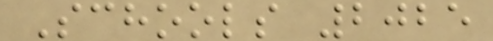Schools 2025
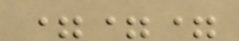===
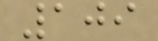109
